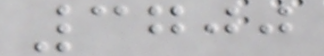3700
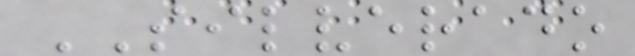SILVERADO
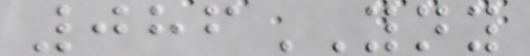086YNY
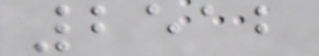2512
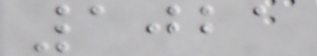1021
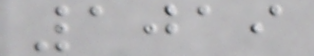1019
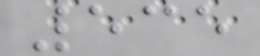535
